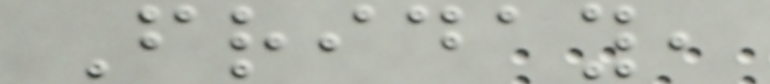Friday,
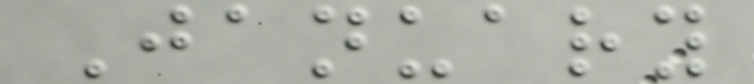January
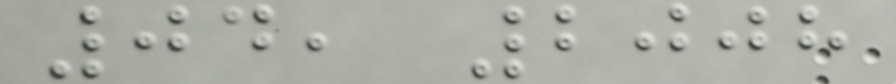04, 2008
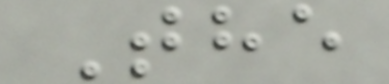The
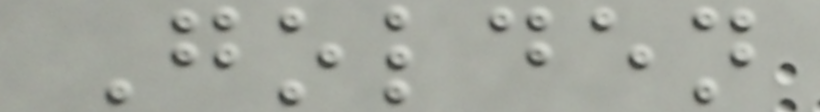Golden
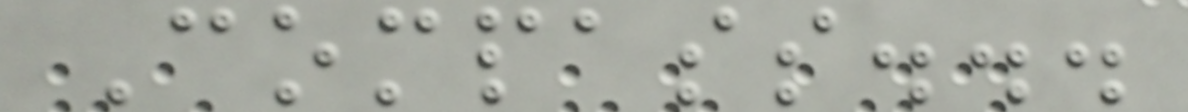Compass...
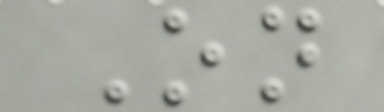On
